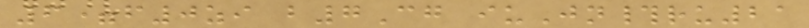6=f0zi b7Cg iuJn#ru21
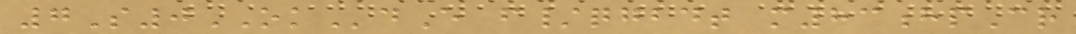7S0OKdE f/qgbdt m83hpCr
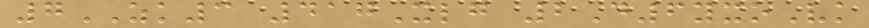7ZK3 417Xlg 2D6yxoVk
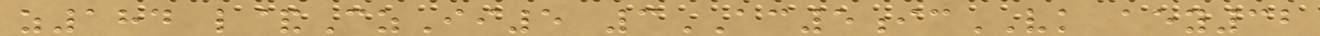z184 l&CzIi5 3AC5icVK aey32
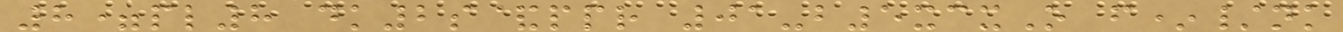8=pl8 dk2s&ppr 01-b5xcxO f*/nk
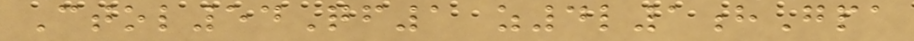Ctol54Qf1 z4l1hGpa
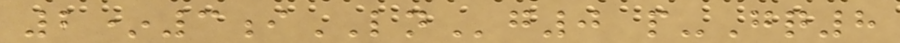2*3iLNg0 p-Gq8
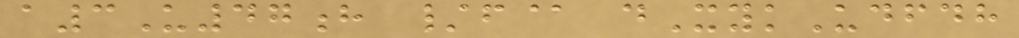a3U47h /f@ dXykUdfdh
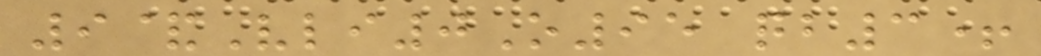9&Vli0O95 qb3+
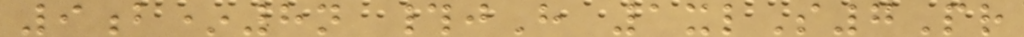9b*8n #jH 1xlS7Pr
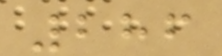286
